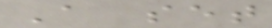A set
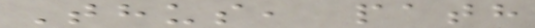Thus, path
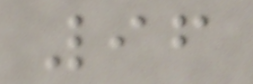96
